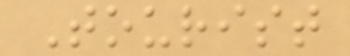Tourist
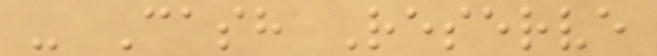- Cash Reserve
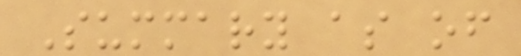Summary as of
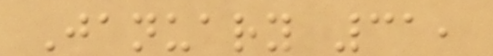January 31,
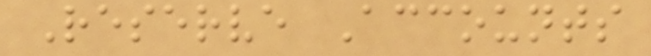Reserve Accounts
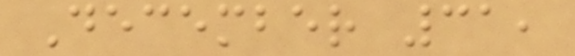December 31,
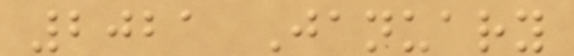2021 January
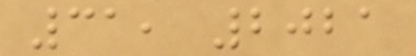31, 2021
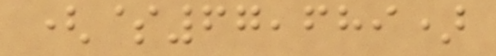($67,689)
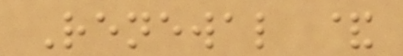Renewal &
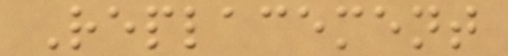Replacement
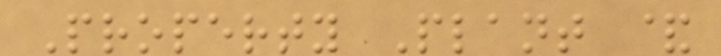Property Plant &
